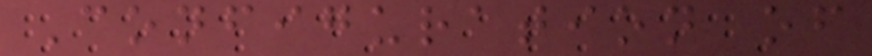Configuration of
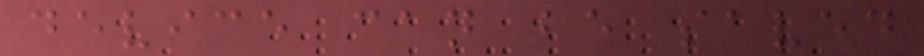device can be saved
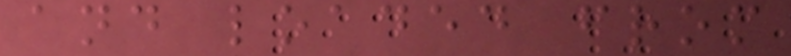and loaded from
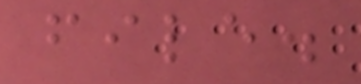file.
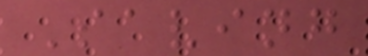Saving
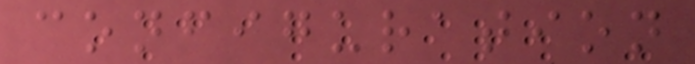configuration
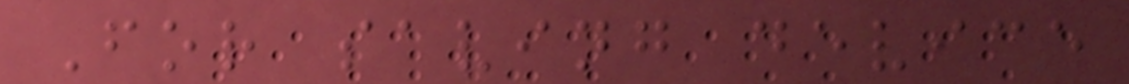For saving device
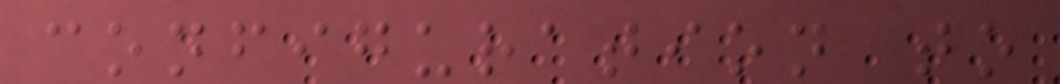configuration to
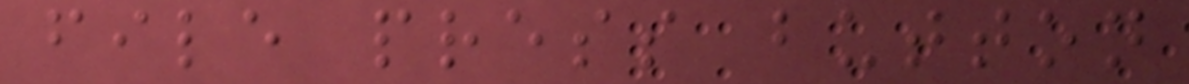file press button
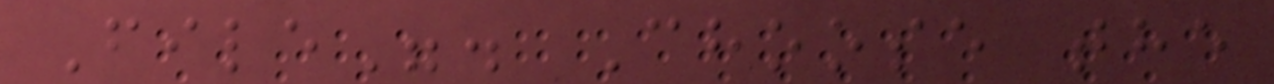File". Choose the
